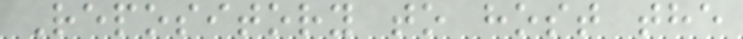Repository to host the
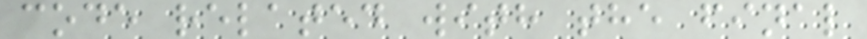code related with the final
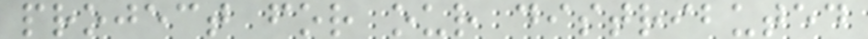project for our distributed
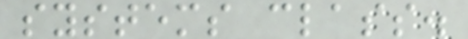systems class.
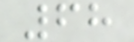68
